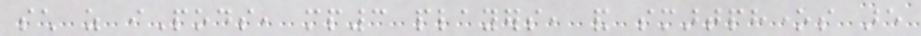such as iPods, mp3 players, and smartphones are
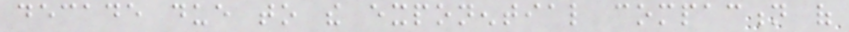decade due to the exponential compaction of
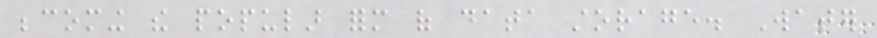becoming the popular form of data storage. Water
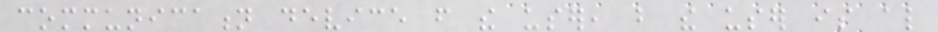communication device from the user, but the user is also
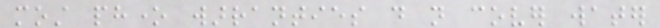most phone warranties do not cover water
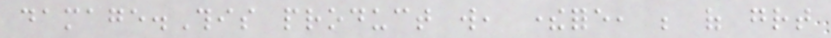damage.This product will, therefore, be of great
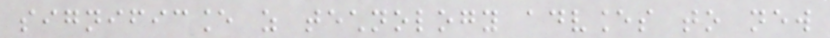significance as technology advances to new
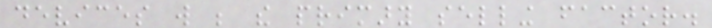devices will be the primary selling factor.
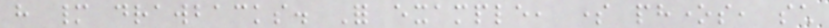have many drawbacks. For example, some phones, such
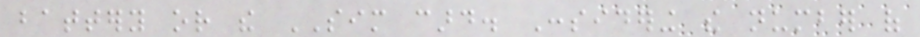battery or the SIM card. Considering the number of
